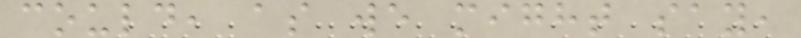could, as we might say,
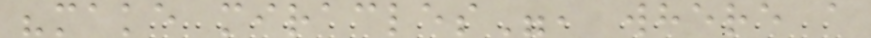"make miracles", where a
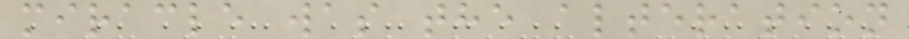miracle was the alteration
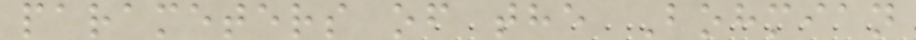parameters of the Bohmian
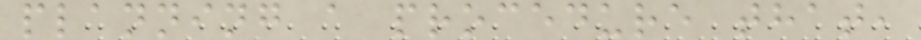planning a procedure that,
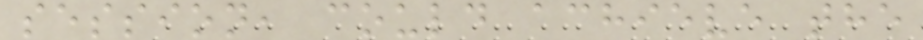session, could achieve the
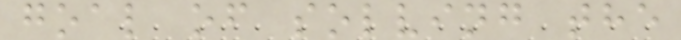goal of solving the
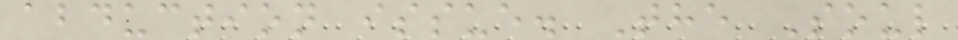abduction issue. The Soul
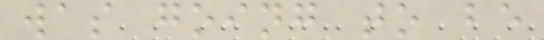was going to be
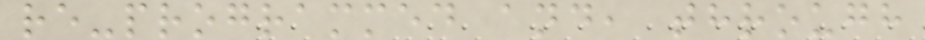re-programmed and, through
